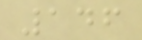146
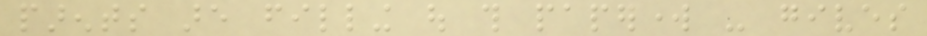parents are filling out this paperwork - gives
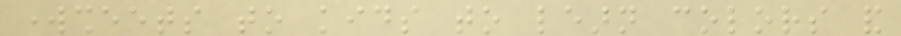worksheets to kids to learn colors and
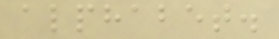alphabet.
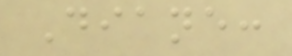Diane:
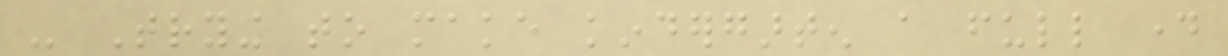- Trying to make kindergarten a full day
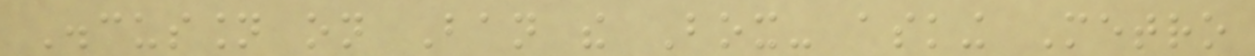Discussion on Ban the Box- asking Metro
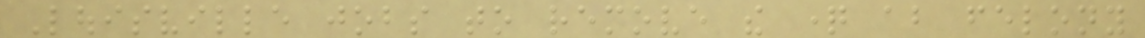Louisville jobs to remove the question about felony
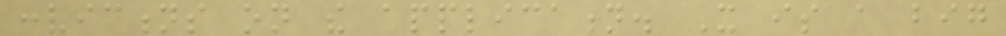convictions on the application. It is a big
